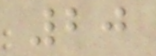20
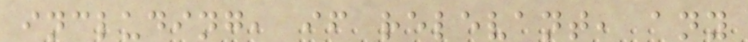including, if relevant, any
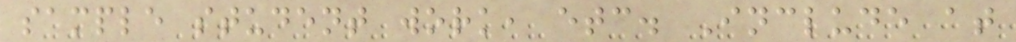sample student work, etc. Include at
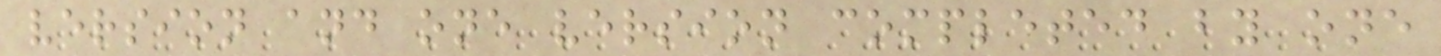version and one version completed by one
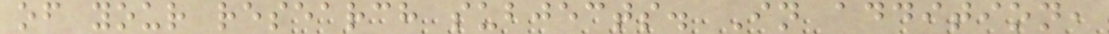of your research subjects. In addition,
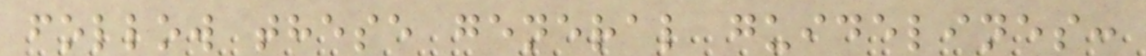follow these general guidelines:
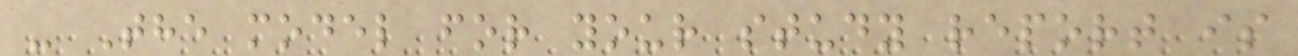- The model for your study report is
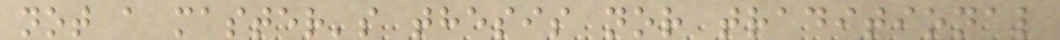not a master's thesis nor traditional
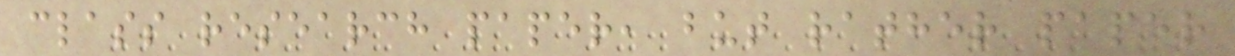class research paper, but rather paper
